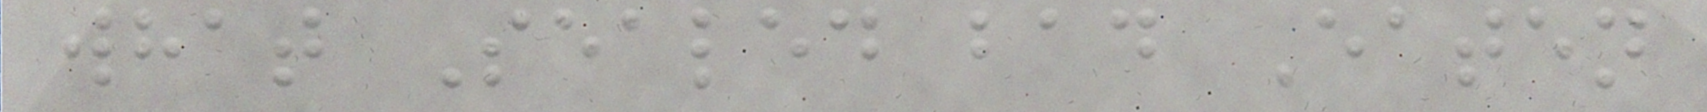what Sealed bad Eaten
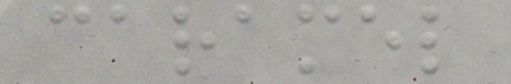caramel
